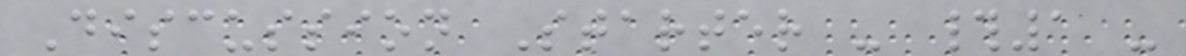Discussion Starter - #1 -
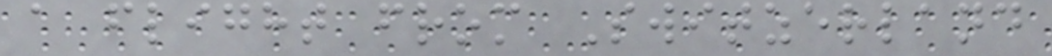a flight from Switzerland
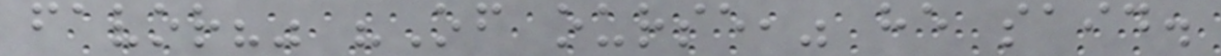favor?" "Of ourse," he said.
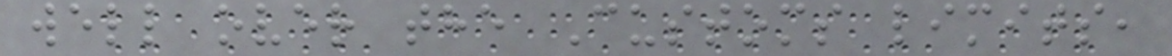well over the Customs limits,
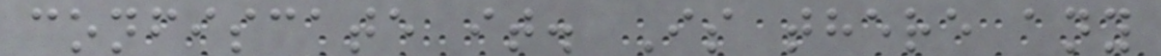confiscate it. Is there any
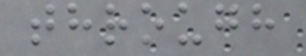through
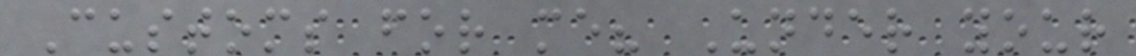Customs for me? Under your
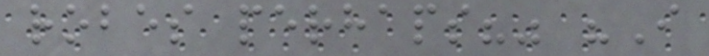robes perhaps?" "I
